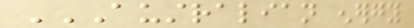AUSTRALIAN ENERGY
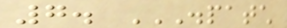7. DISPATCH
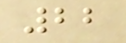22
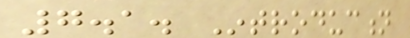7.1. Introduction
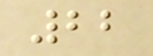22
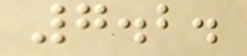7.2.
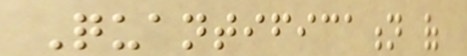Quantification of
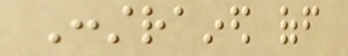Constrained off
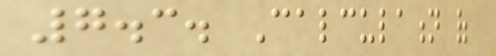7.3. Calculation of
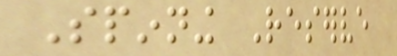Spinning Reserve
